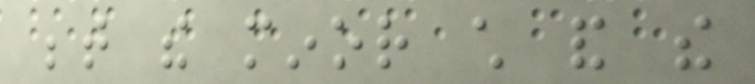between the minor child and the
